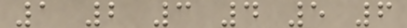1 2 3 4 5 6
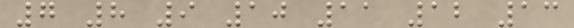7 8 9 10 11 12 13
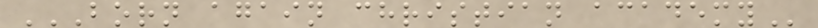BORN AGAIN CHRISTIAN ACADEMY
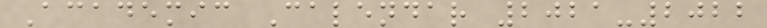Academic Calendar 2021-2022
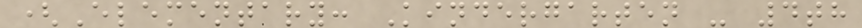(Elementary: Kindergarten - 4th
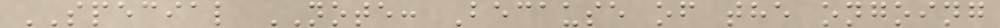SPECIAL NOTE: Because of the ongoing
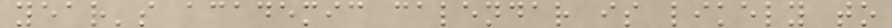year's academic calendar is likely to
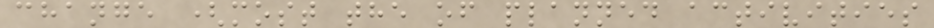change (most the of planned activities
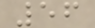56
